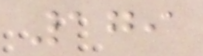179
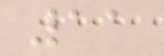11
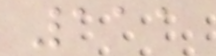111
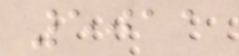5011
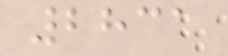2831
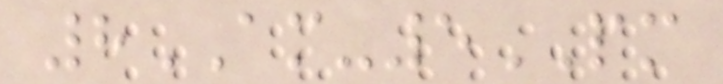8AM-5PM
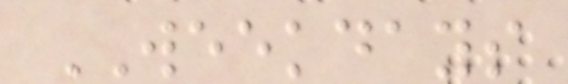WEEKDAYS
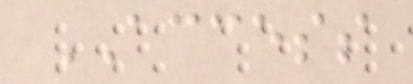ACCESS
